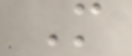M
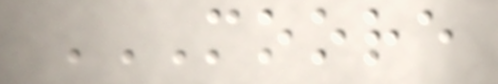MOORE
